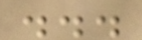...
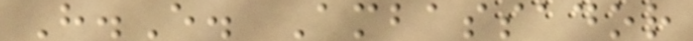H.E. Ambassador
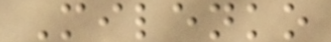Milenko
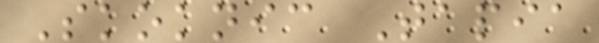Skoknic Tapia
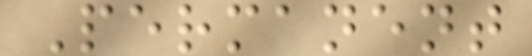Permanent
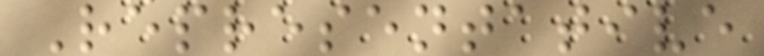Representative
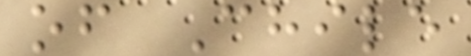of Chile
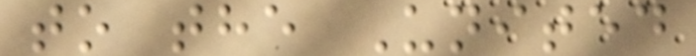to the United
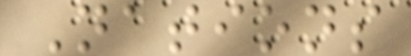Nations
